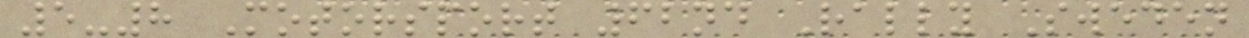5-8 Motorsport 62nd Rally Sweden
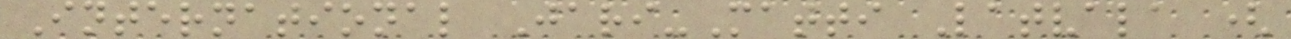International Jari-Matti Latvala (
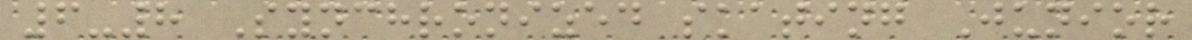6-8 Synchronized skating Junior
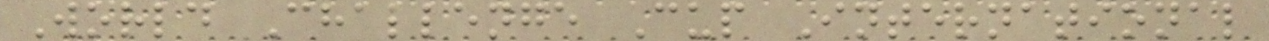World Challenge Cup International
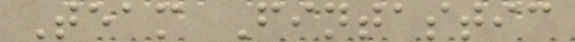Team Fintastic
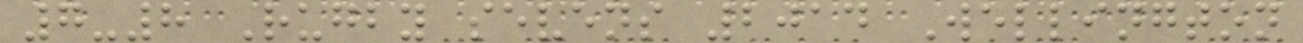7-8 Rugby sevens 2014 Wellington
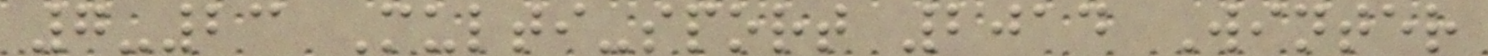7-23 Multi-sport 2014 Winter
